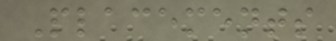Placements
